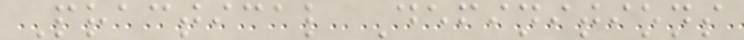Practical Definitions
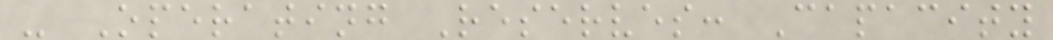- Operating Reserves: Capacity
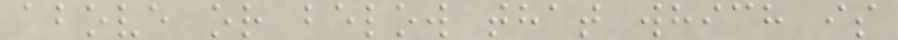above or below that which is
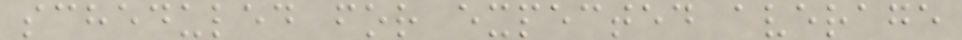scheduled for expected average
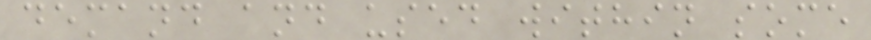demand and used within some
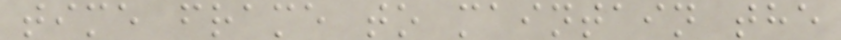time frame to maintain the
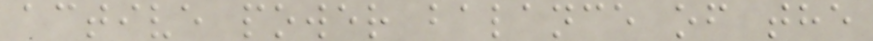active power balance of the
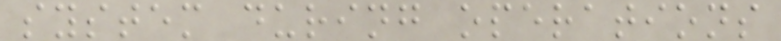system during operations
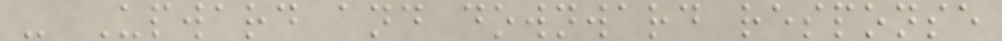- Upward and downward response
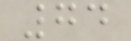74
